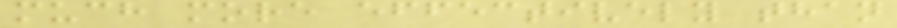much more effectively than
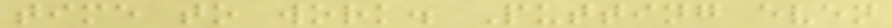time to work. Putting even
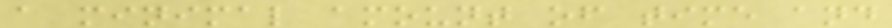a minimal amount of time and
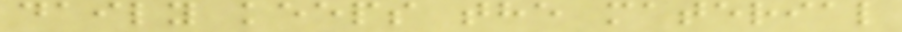daily keeps the material
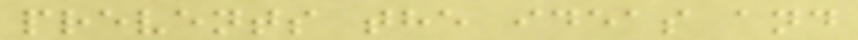prevents the ideas and
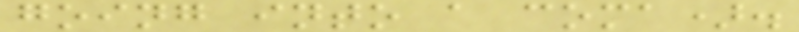going into a coma).
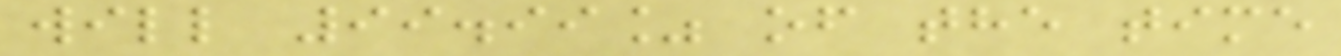will 99.99% of the time
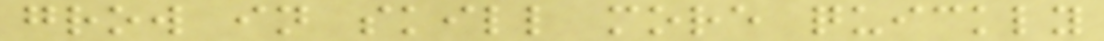grow in skill more quickly
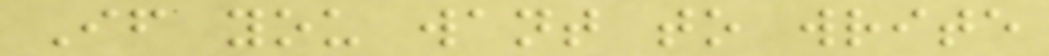If you want to write
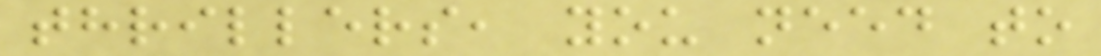thrillers, you need to
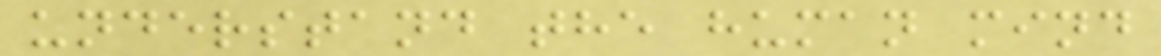understand the human mind
